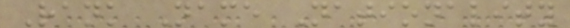Rank Name Nationality
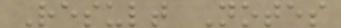Result Notes
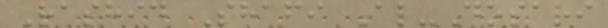Rashid Shafi Al-Dosari
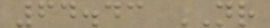64.43 NR
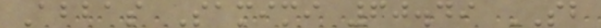Abbas Samimi 60.49 SB
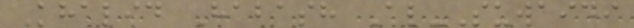Khalid Habash Al-Suwaidi
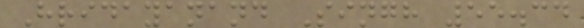Hridayanand Singh 55.34
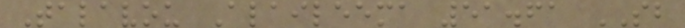Talavou Alaileema 51.61 SB
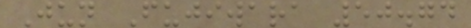Jun Fujiwara 50.74
